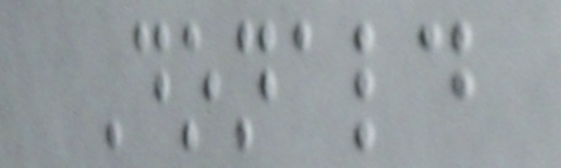Donald
